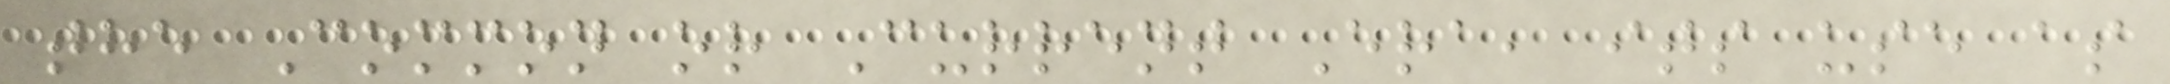the Common or Current Era, its use as
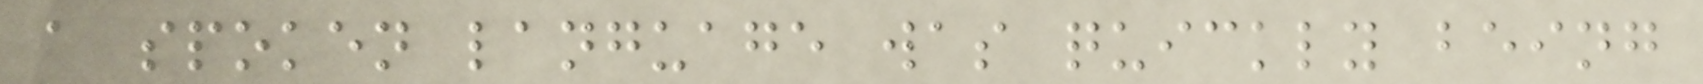a spoken language was quickly being
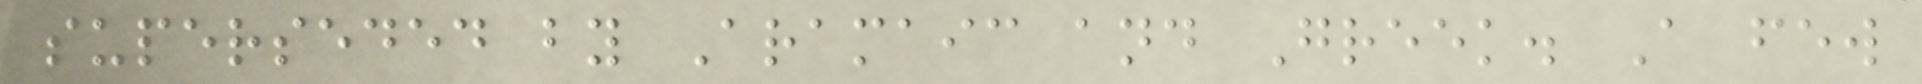superseded by Aramaic and Greek. A few
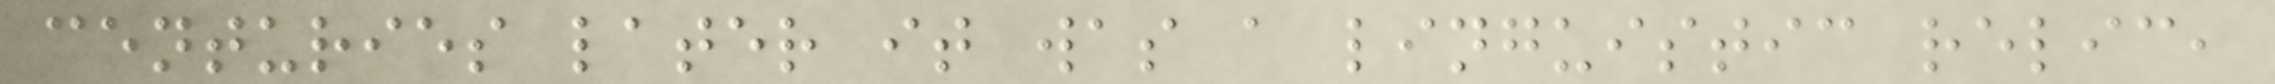centuries later it was a linguistic relic,
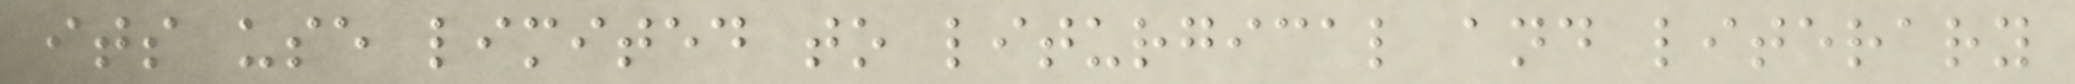its use limited to liturgical and literary
